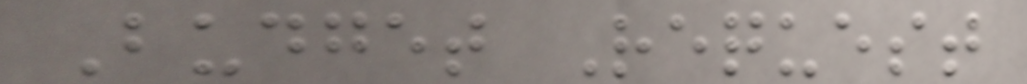Budget Request
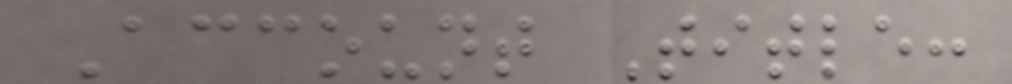Account Title:
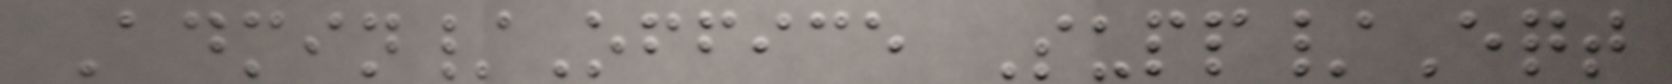Admin/Office Supp/Eqt
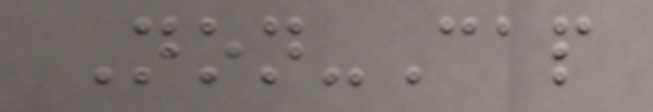Non-Cap
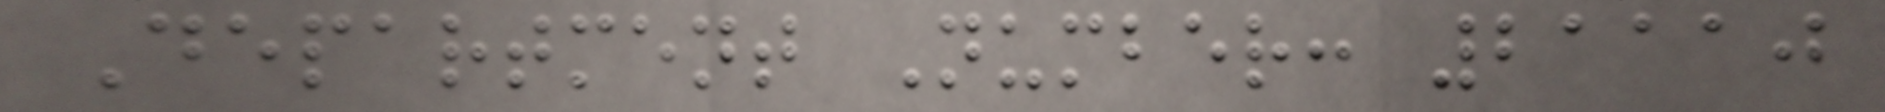Department Number: 21110
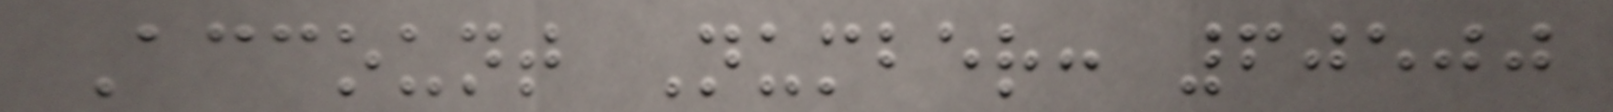Account Number: 60500
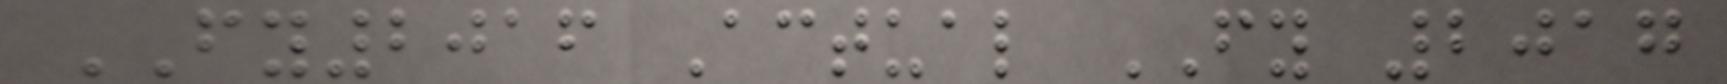FY2016 Actual FY 2017
